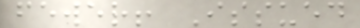fewer! Issued
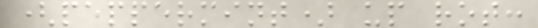(peppermint) up rot:
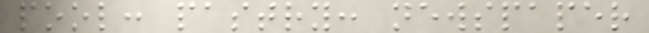pool: pastry: newspaper
